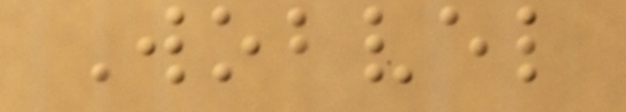Wobvel
